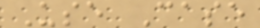Use Case
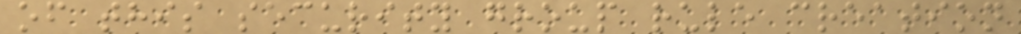of this security group rule creation
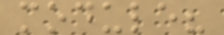module?
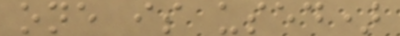one is used)
